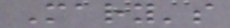Mary's
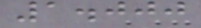1.000
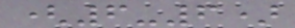(6-6)
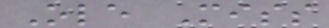Ole Miss
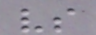vs
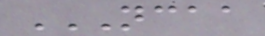NCAA
